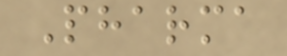Pharma
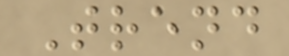Trend
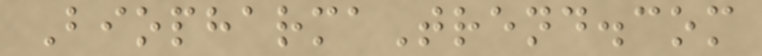BiopharmaTrend.com
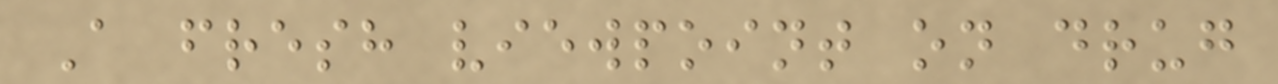A fresh viewpoint on drug
